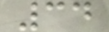34
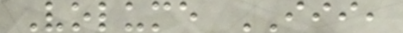Volume III,
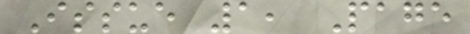Issue 1, Page
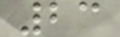23
